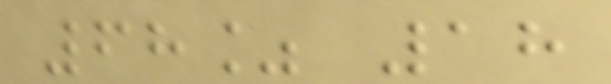68% 18
